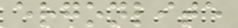ergonlite
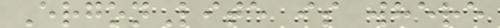ErgonLite is where
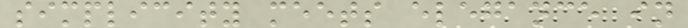simplicity meets elegance in
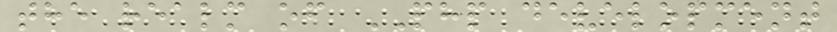the realm of PHP development
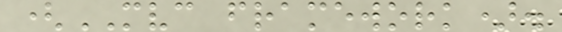(MVC framework).
